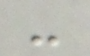-
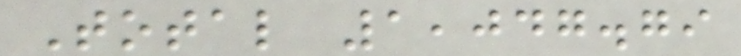Total 1,047.79
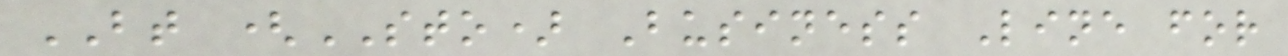BT (STO) Business Line for
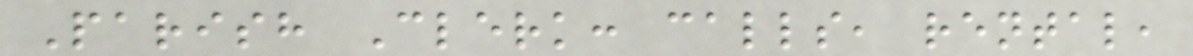Parish Clerk: calls, rental,
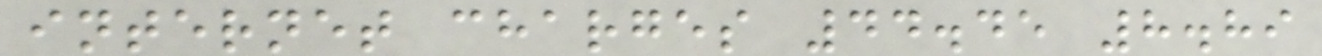internet charges 44.45 8.89
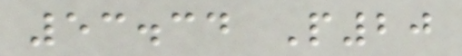53.34 P20
